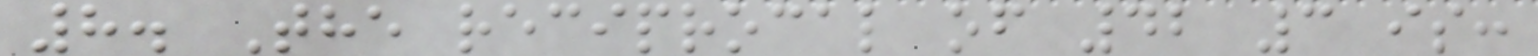8. The reciprocal of 42 3 is:
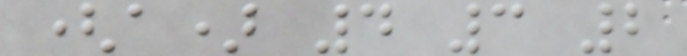(a) 4 3 2
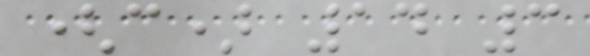(c) 14 3
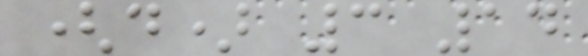(d) 3 14
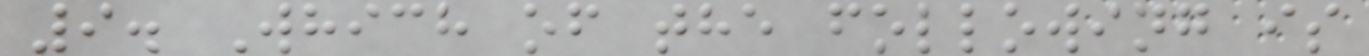9. Which of the following is
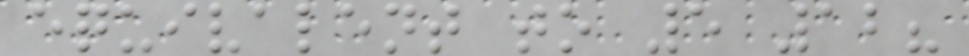equivalent to 5 12?
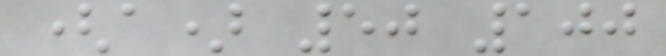(a) 50 100
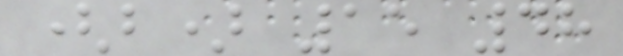(b) 15 48
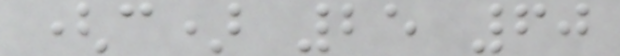(c) 25 60
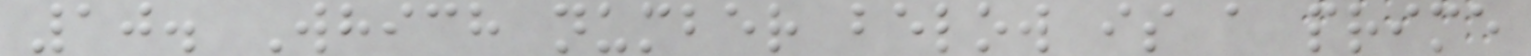10. Which number below is a prime
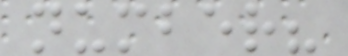number?
